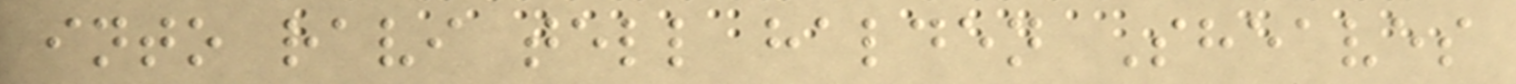into ravi tell halden Sheaves
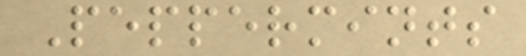Peppermints
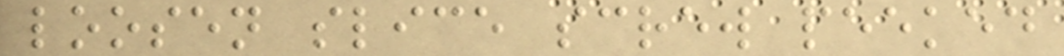loosen slice screw peeked
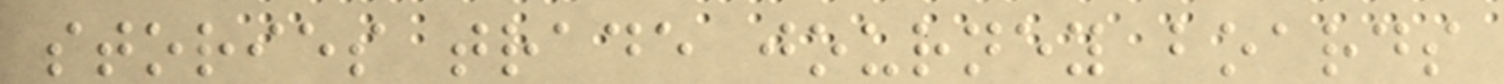stories trade journey boards
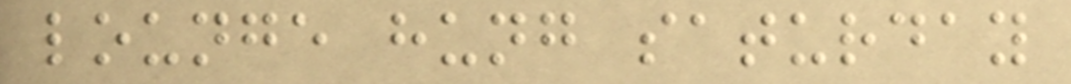lounge hung saturday
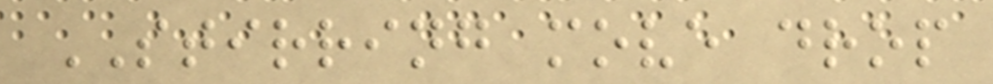STIRRING move drop
